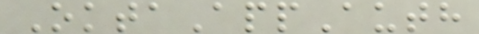OktaAppAuth
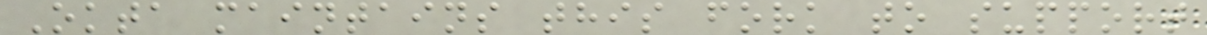Okta maintains this fork to support
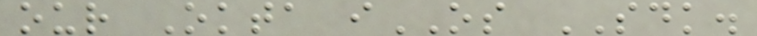our Okta iOS SDK.
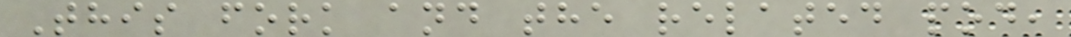This fork and the related pod,
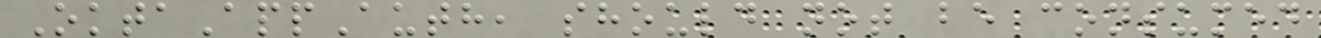OktaAppAuth, should not be consumed
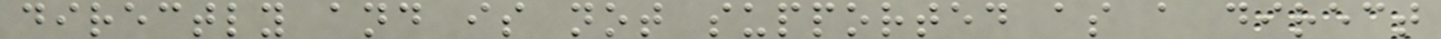directly and is not supported as a direct
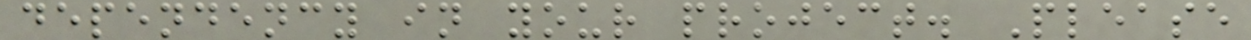dependency in your project. Please
